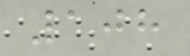108
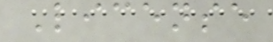License
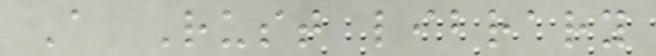A Rust library
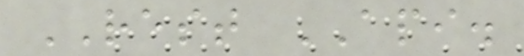REST API.
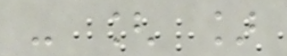- [ ]
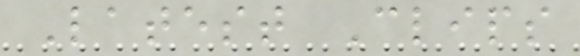Latest Clips
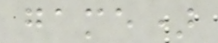game)
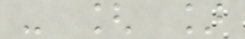- [ ]
